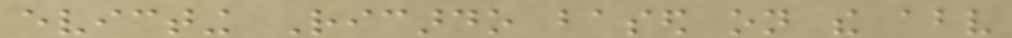evicting Ricardo based on the above
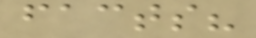facts?
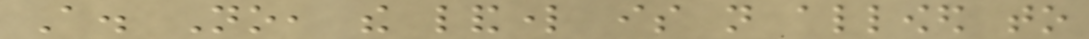A. No, the landlord is not allowed to
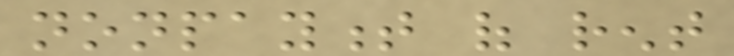nonpayment of rent
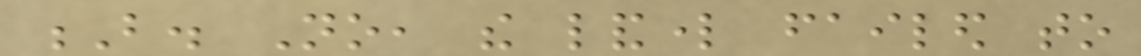B. No, the landlord failed to
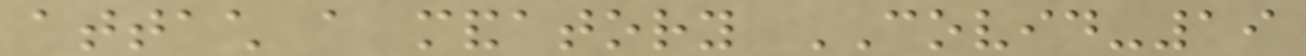attach a mandatory COVID-19
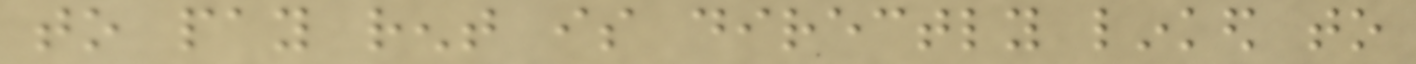to pay rent is directly linked to
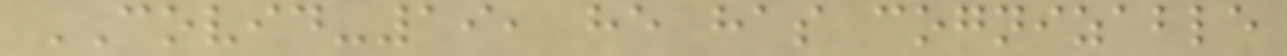COVID-19, he has cognizable
